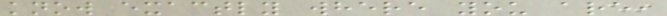know exactly where you are,
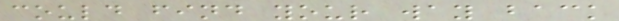could find your way back
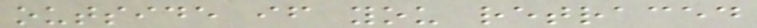outside if you retraced
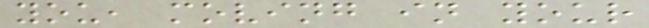you, moving in your
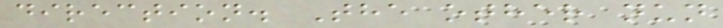direction. The other nun
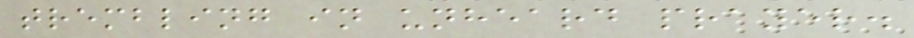trembling in unheard prayer.
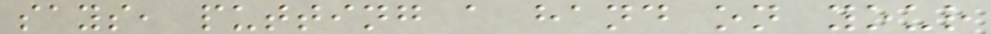says, putting a hand on your
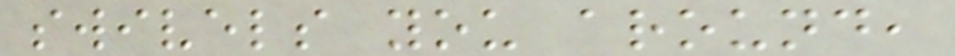swivels you around,
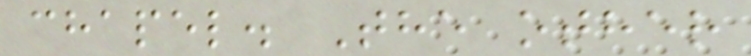chapel. The other
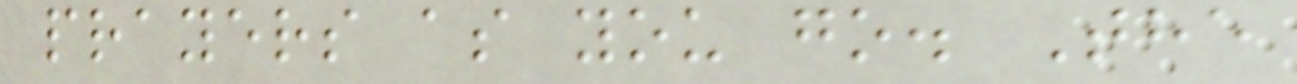prayers as you go. The
